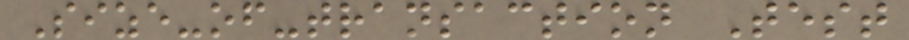Size-of-transaction Test
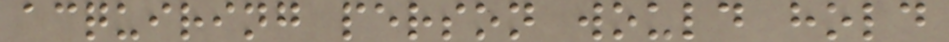acquiring person would hold
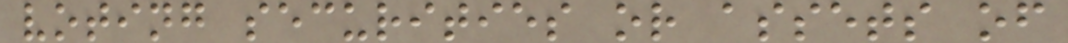voting securities or assets of
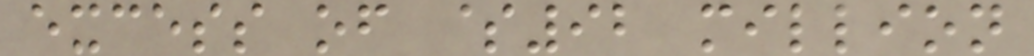excess of $92 million
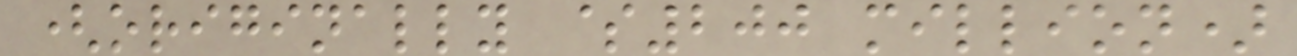(originally $200 million)
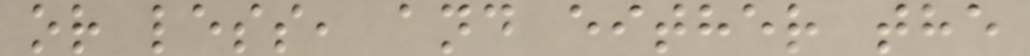or less, and either the
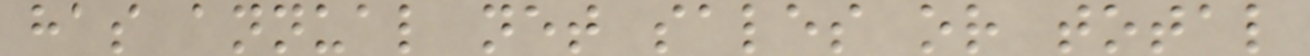has annual net sales or total
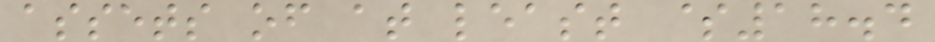assets of at least $18.4
